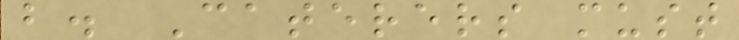b. Caterers must
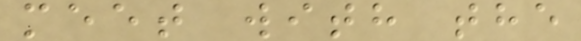meet with the
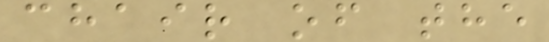chair of the
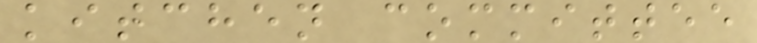kitchen committee
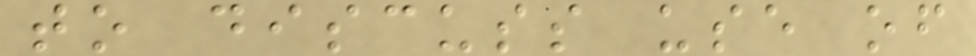to discuss use of
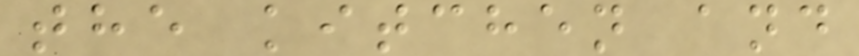the kitchen and
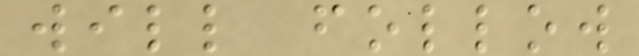will follow
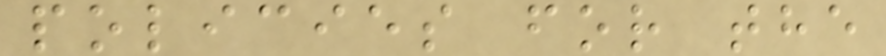policies for the
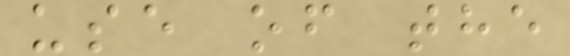use of the
